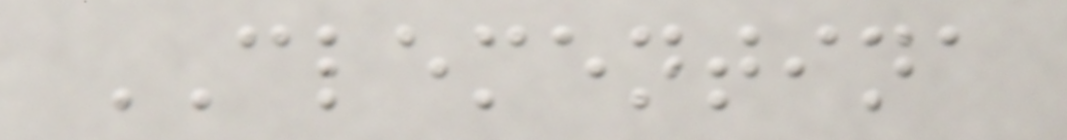CLEMENTINA
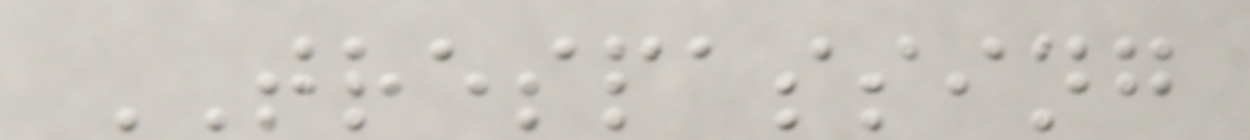TRESPASSING
